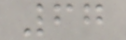67
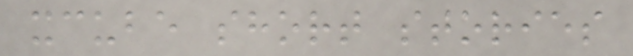xcube short stories
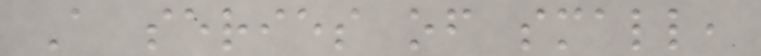A series of small,
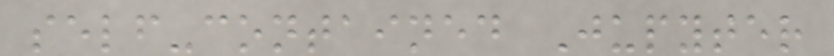self-contained Jupyter
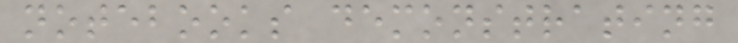notebooks demonstrating
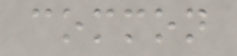common
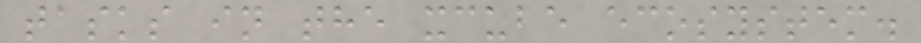tasks in the xcube ecosystem.
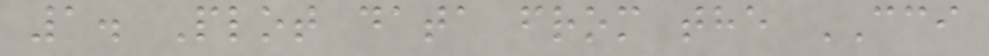1. Plot data from the CCI
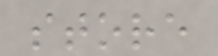store
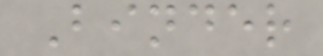Binder
